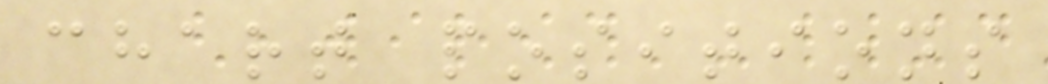chart positions
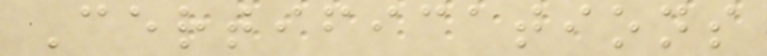Certifications
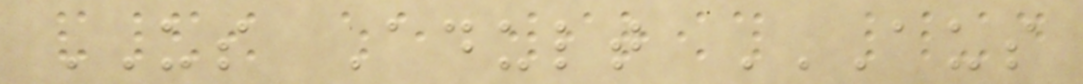US Adult AUS
